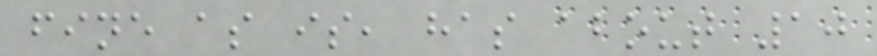fine as is, has about 10
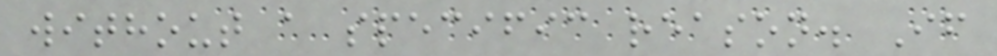without a specific reason. If
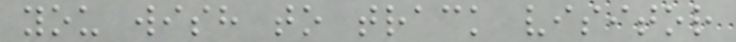you wish to track visitor
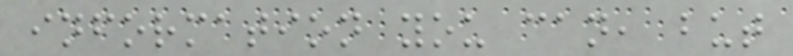information you can, but
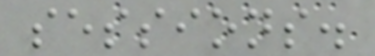sessions.
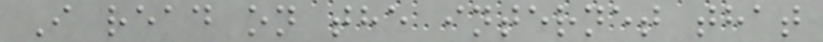I read on the internet that
